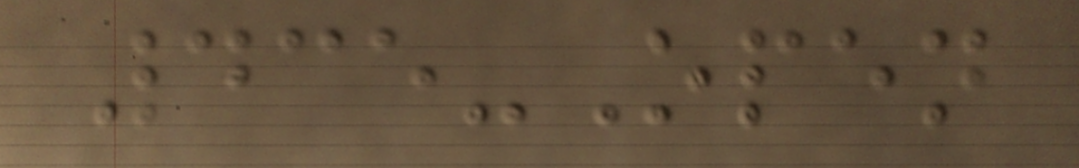435-Open
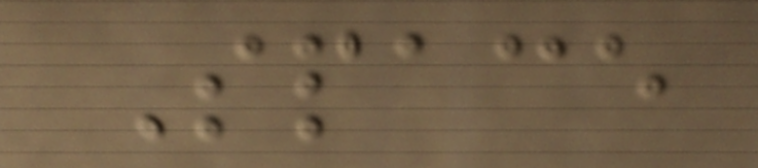Space
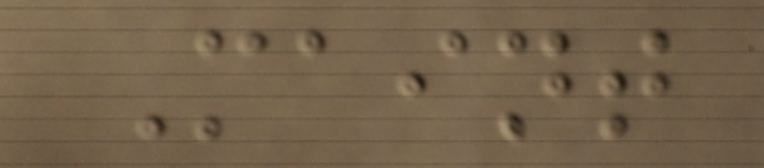Maint
